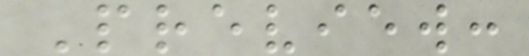Preview:
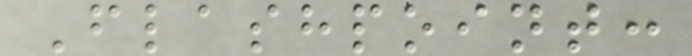Flashpoint:
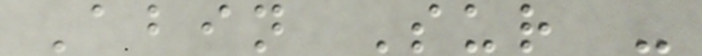Abin Sur -
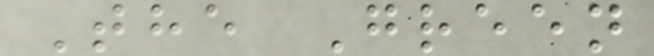The Green
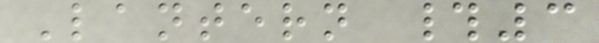Lantern #3
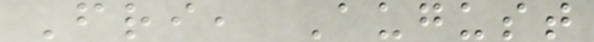Fri, August
